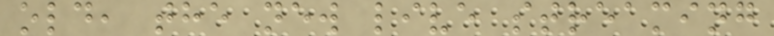old, the new live streaming
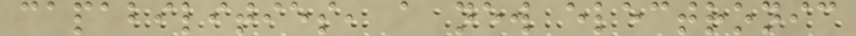capabilities, a new electronic
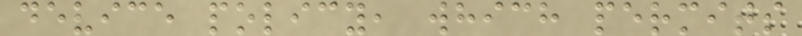device policy, which permits
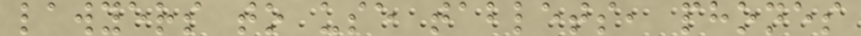lawyers to use tablets, phones
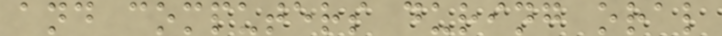and computers during oral
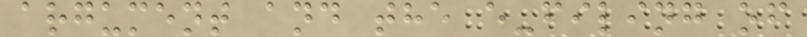argument and the e-filing of
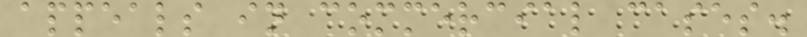appeals in commercial cases.
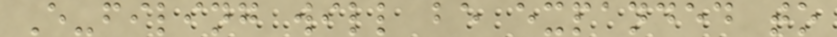E-filing will be expanded to
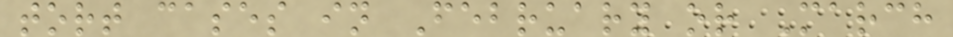tort cases in February or March
